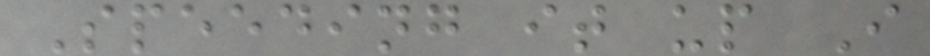Speeding it up I
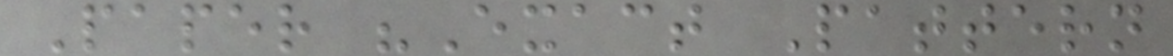Paper "Exact Pattern
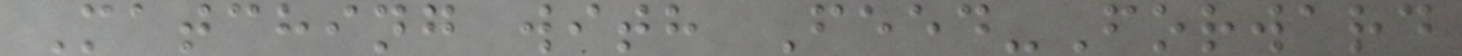Matching with Feed-Forward
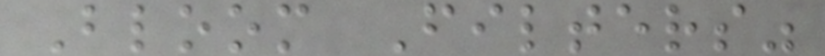Bloom Filters"
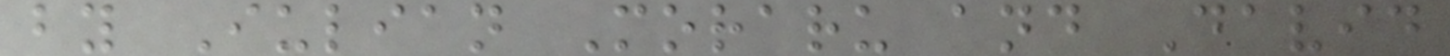by Iulian Moraru and David
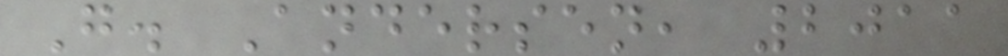G. Andersen, 2011
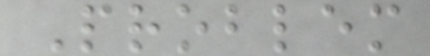Problem
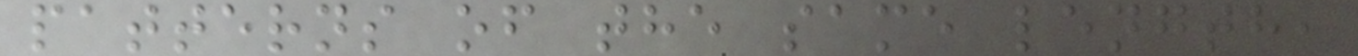patterns of the same length,
